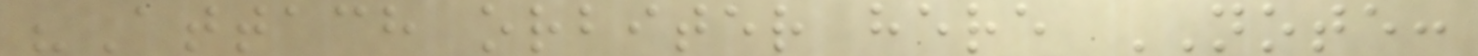"Attach orbiter here NOTE:
